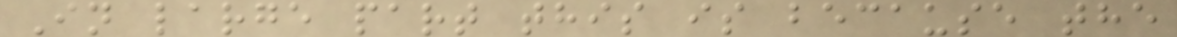In large part this is because the
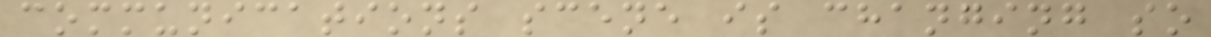communications scene is changing so
